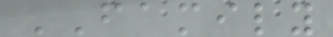FAMILY
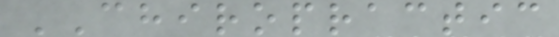CHIROPRACTIC
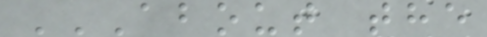ABOUT THE
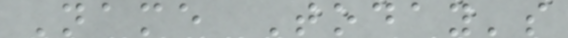Name Today's
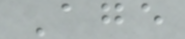Age
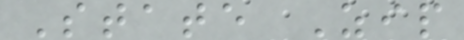State Zip
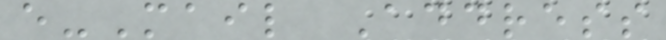e-Mail Address
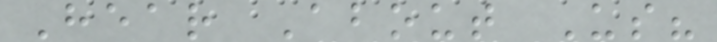Hear About Us?
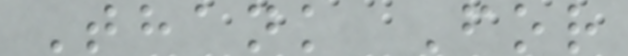Thank For
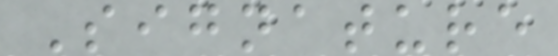Signature
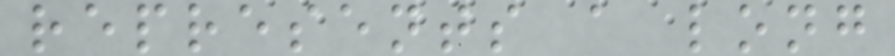represents a long
